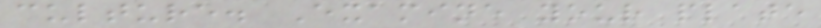culture. Examine your plate
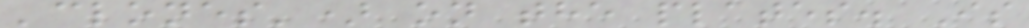'clones') on the plates. Is
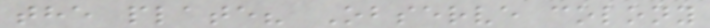the plate? Observe colony
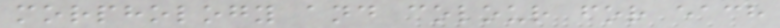morphology and colour for each
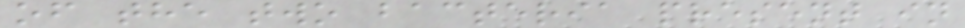of the two bacteria present in
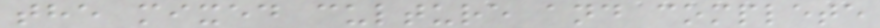the mixed culture and complete
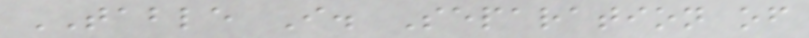TABLE I. Separation of
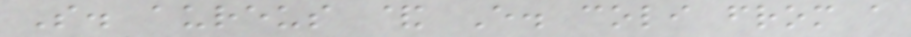S. aureus & E. coli from a
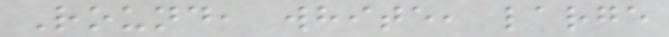Round, white, large
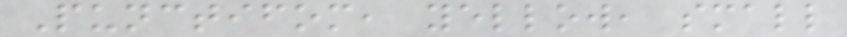Punctifom, yellow, small
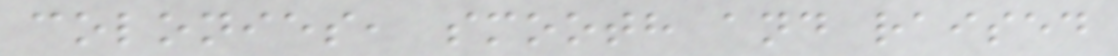colonies, smooth and raised
